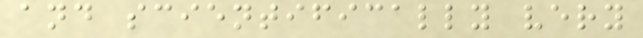and scientifically very
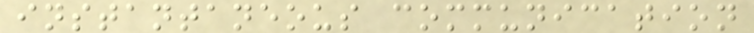instantaneous communication
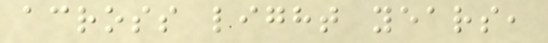across light years,
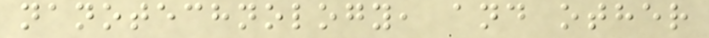nanotechnology, and other
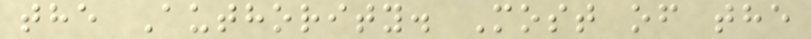the Authority. Most of the
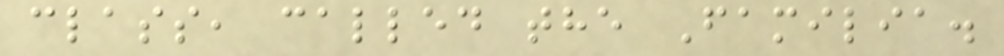class, called the Familia.
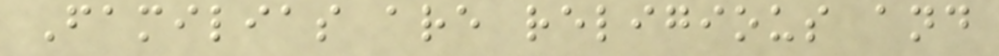Familias are religious and
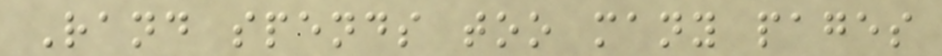Rand spends too many pages
